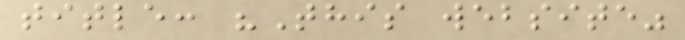title: "This website"
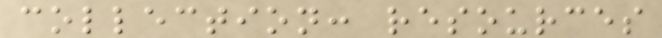collection: resources
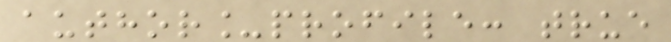author_profile: true
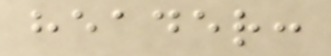header:
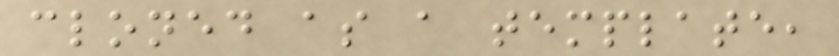cloned as a template,
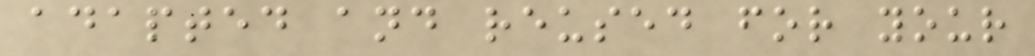adapted and reused for your
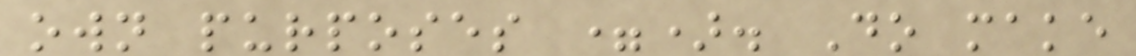own purposes =). Do make
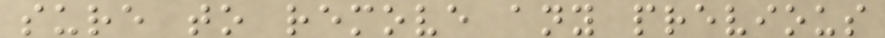sure to remove any previous
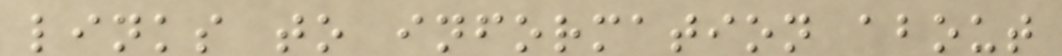links to information about
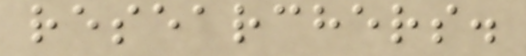researchers.
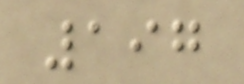197
